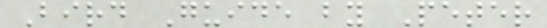Bird Guide by Peter
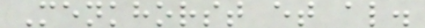Menkhorst et al.
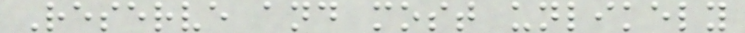Reserve and most unlikely
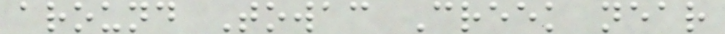around Towac Creek near
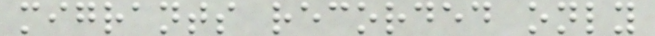migrants recorded only
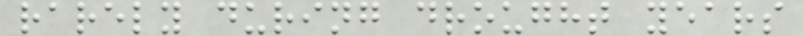rarely during drought years
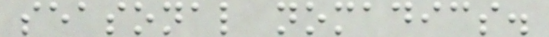seasonal nomadics.
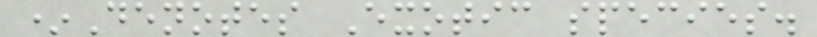*Denotes Exotic species.
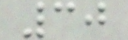30
